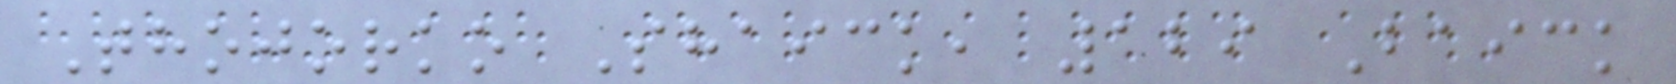Thojorko Shaick, 129 Baick
